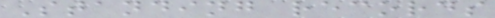Standing records
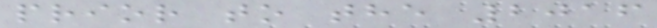prior to the 2016
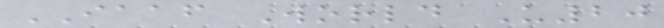IAAF World U20
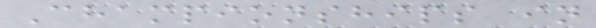Championships in
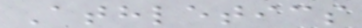Athletics
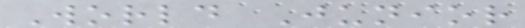World Junior
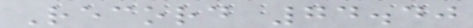Record 74.40
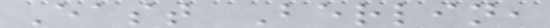East Berlin,
